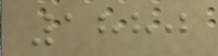1880
